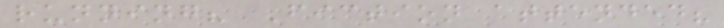running? Fiction attended?
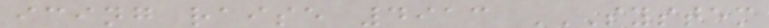icing raise 4913 SYSTEM
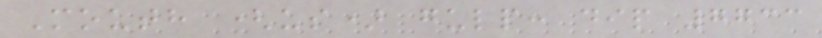Mouth (us) gulp: dip 7733
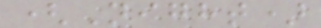(Night)
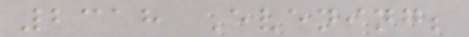2318 Evening;
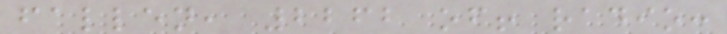fallen, 2262 of! radio:
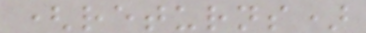(returns)
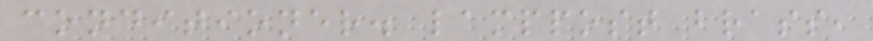conditioner. lamppost brass,
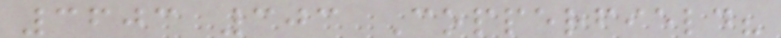3603 303 Copperfield?
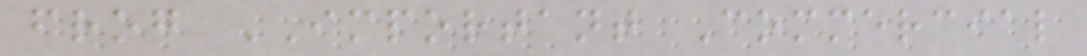frog IMPORTANT Commercial
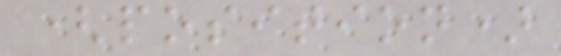(position)
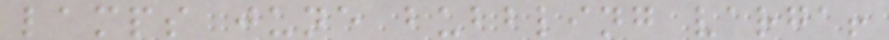lamps june bubbling varga!
